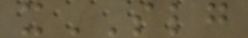xSLG
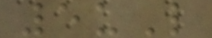5uL
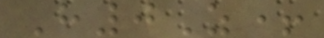H0Z+
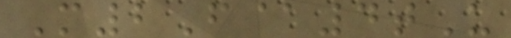M2F@4tU
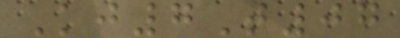Kj7T07
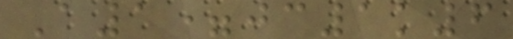A1=jc1k6
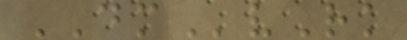DMvRk
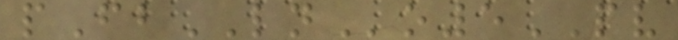pFbLNo5PV
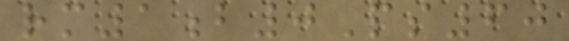rm1b0Ps60
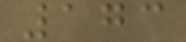173
